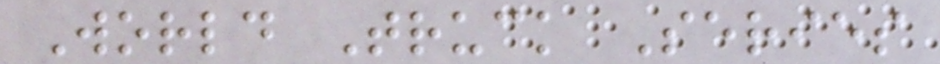World Truck Series
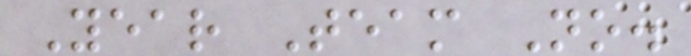Year Team No.
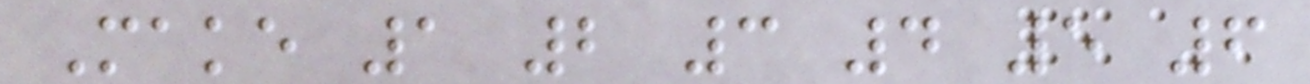Make 1 2 3 4 5 6
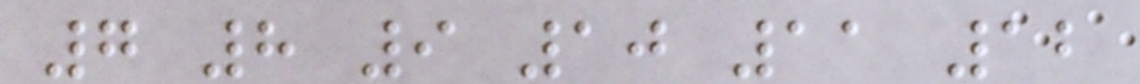7 8 9 10 11 12
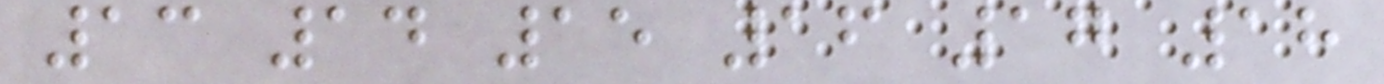13 14 15 16 17 18
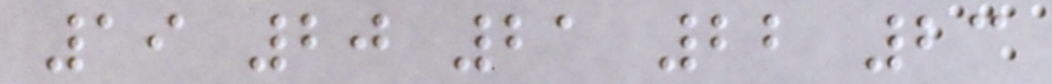19 20 21 22 23
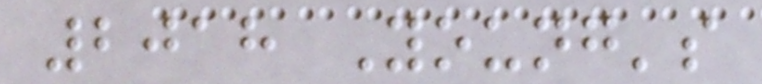2018 Young's
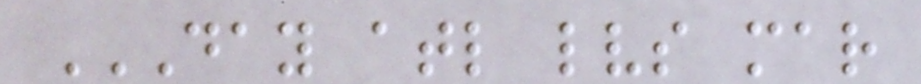DAY ATL LVS MAR
